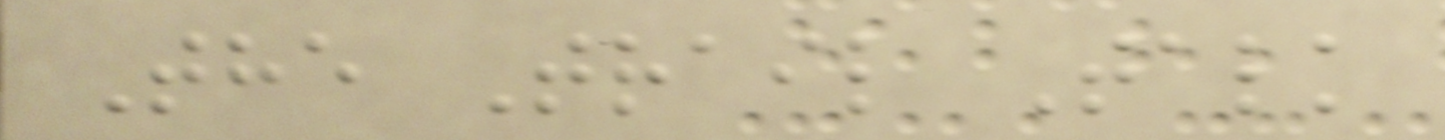The Trail Talk
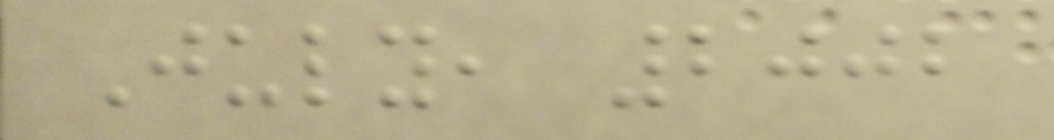July, 2002
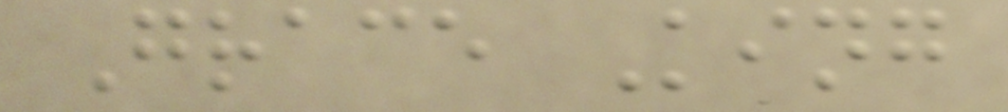Grace King
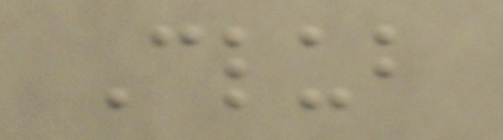Club
